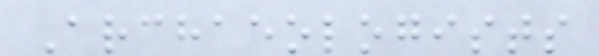Archaeologists
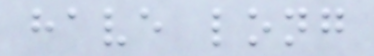have long
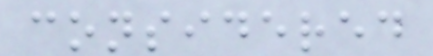considered
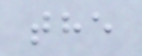the
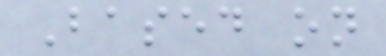Based on
